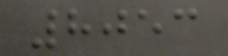8053
